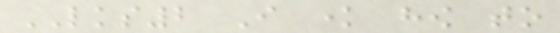LKS2 I know how to
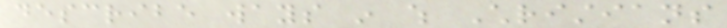describe ways in which Christians
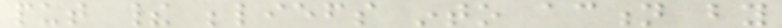put their beliefs into action by
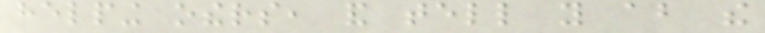helping others, and tell you about the
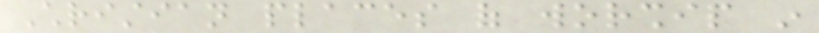Christian places of worship in
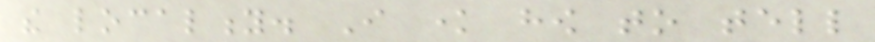the locality. I know how to tell
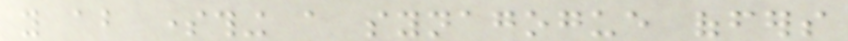you about something a synagogue offers
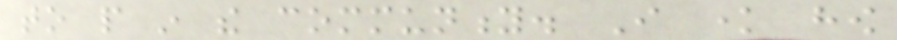to people in the community. I know how
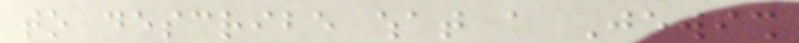to describe what a Jewish
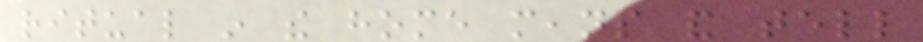ritual in the home means and tell
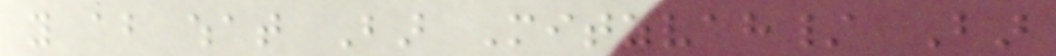you about what Bar Mitzvah/ Bar
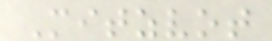Mitzvot
